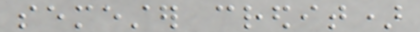semester credit)
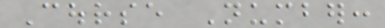Course Number:
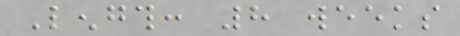Length: 8 weeks
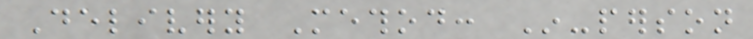Delivery Method: In-person
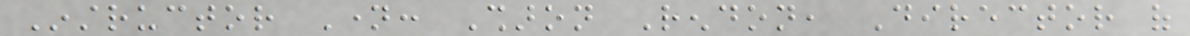Instructor Name: Sharon Rendon, Director of
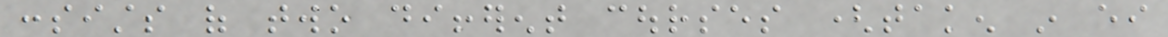consists of two different courses (taken in either
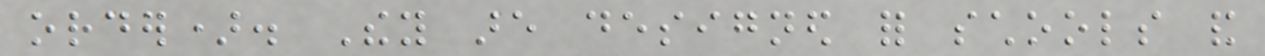order). They are designed for schools and
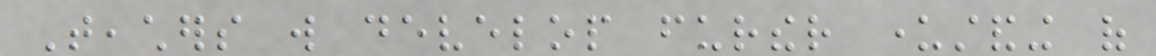Teachers will develop further understanding of
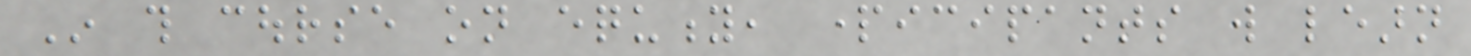In this course on equity, participants will learn
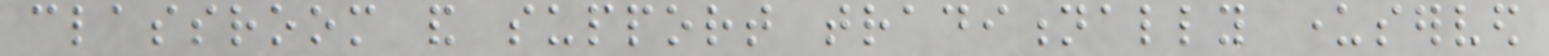classroom and support traditionally underserved
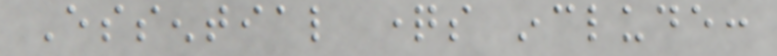Essential questions include:
